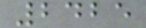2425
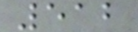512
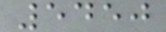5450
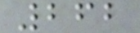262
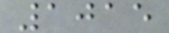1015
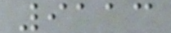9113
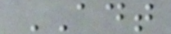ADT
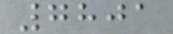7801
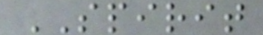SPIRIT
